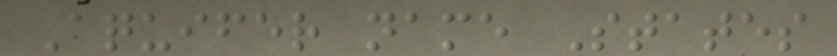Aquifer name States
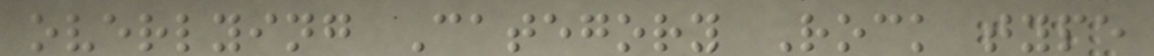overlying Category Rock type
